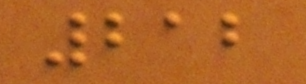212
